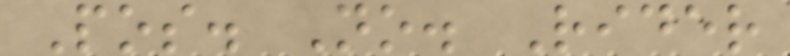Pos. No. Rider
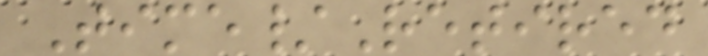Time/Retired
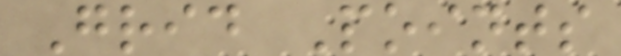Grid Points
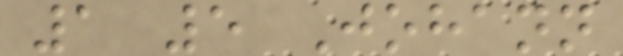1 5 Johann
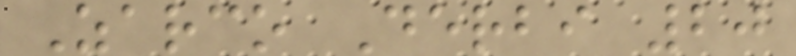Zarco Derbi 20
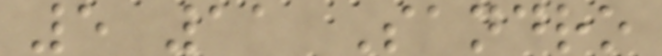5 11 Sandro
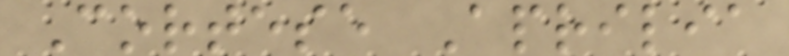Cortese Aprilia
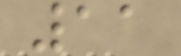11
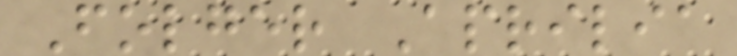Folger Aprilia
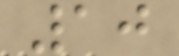10
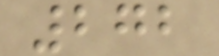272
